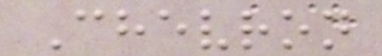Chevron
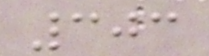303
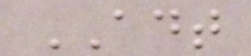ADT
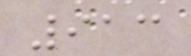913
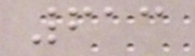613
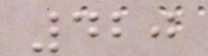420
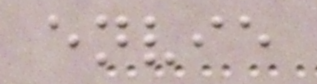envie
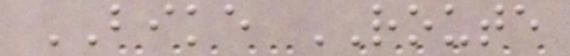BIKE ROUTE
